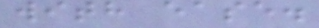with ease.
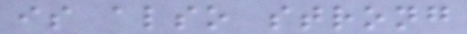is also strong
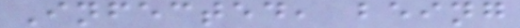Infected, being
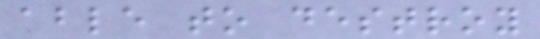able to destroy
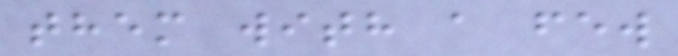them with a few
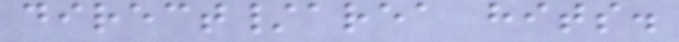direct/area hits.
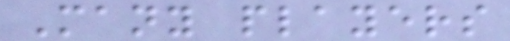Many players
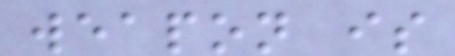weapon is
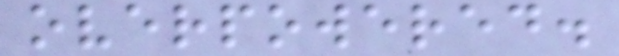overpowered.
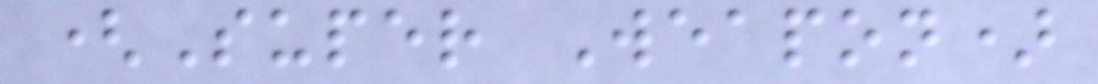(Super Weapon)
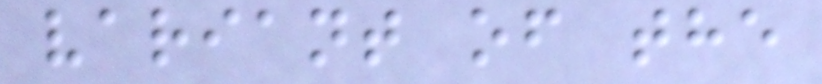variant of the
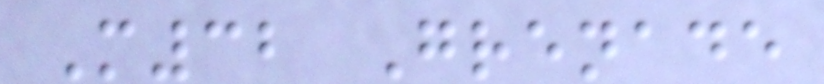M32 Grenade
